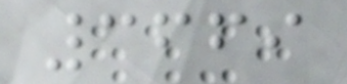3669
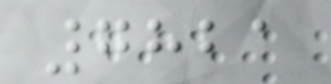7821
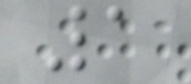1
